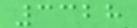3328
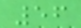56
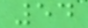54
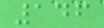146
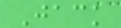Jack
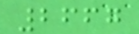2667
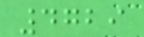4729
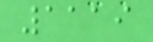1119
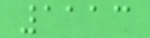1113
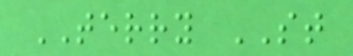TERRY ST
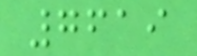7619
